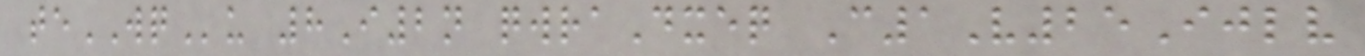teWQu 8I2n qwraDxeq C1V25Ijlv
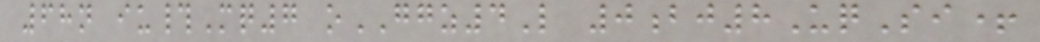68n iu#Mq7 oGGZ4L 0bj8UqSi+
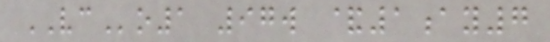VCo1 97w &1ay7
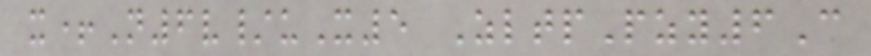x+N6v/uX5 ZltpPzy6C
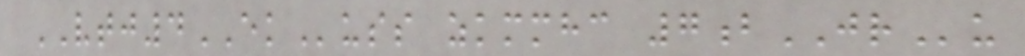VTJ4EKuss zkmmhc 7bJRu
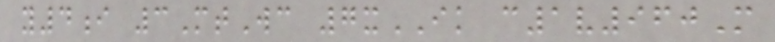y4i 3MtWc 7xIK c1v960M
